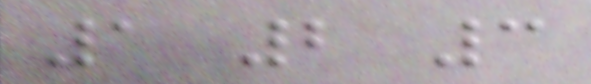1 2 3
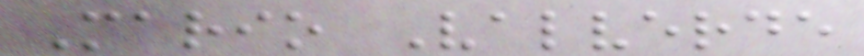Mario Valverde
